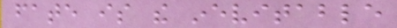fate is the inevitable
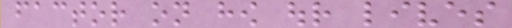factor on how our lives
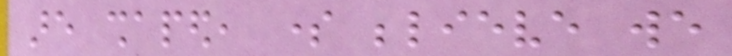are shaped, some believe we
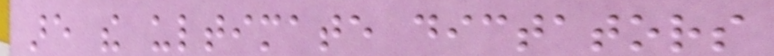are the ultimate dictators
